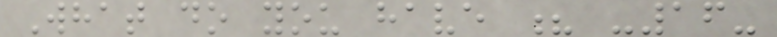What do you have ? -16-
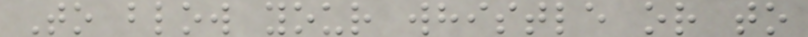To blow your whistle or to
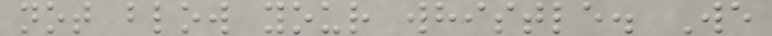not blow your whistle. We
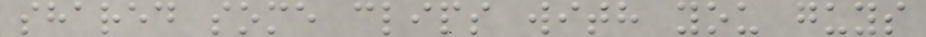shared some clips with you guys
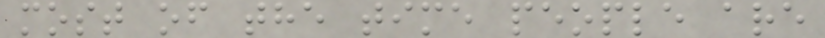most of the time people are
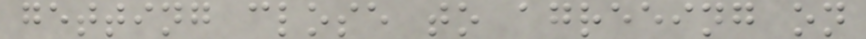getting close to agreeing on
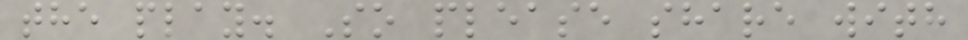the play. So please share with
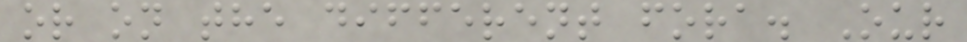or on the different fora. Our
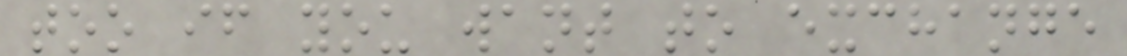too if you want to exchange
